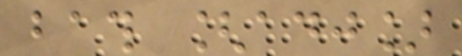bath [adj]
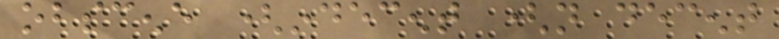obscene (indecent (not decent
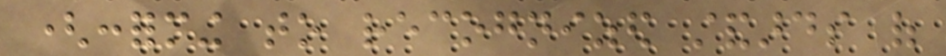(conforming to recognized standards of
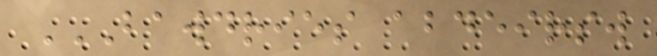BAWDRIES ABDEIRSW
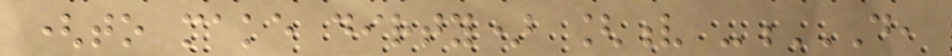(to make dirty) [v -D,
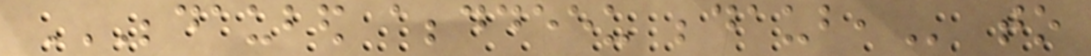BEDAUBED ABBDDEEU BEDAUB, to
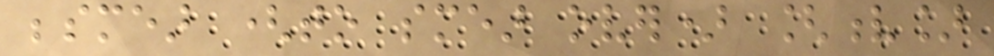besmear (to smear over) [v]
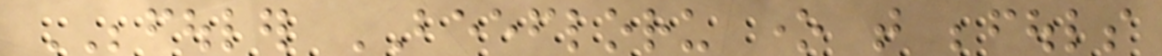BEFOULER BEEFLORU one that befouls
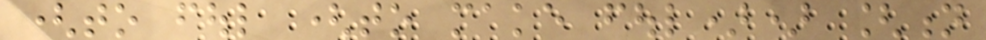(to foul (to make foul)) [n
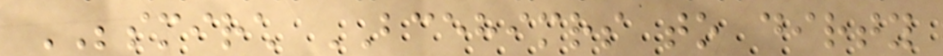BESMIRCH BCEHIMRS to dirty
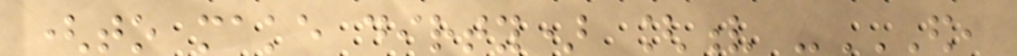(to make dirty) [v -ED,
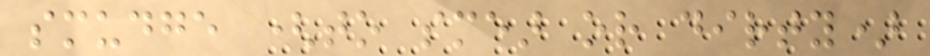smudge (to smear or dirty)
